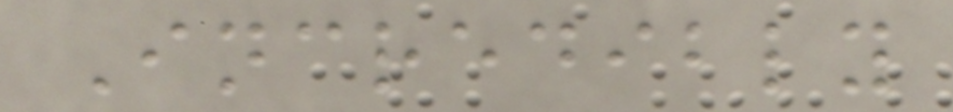Incredibly
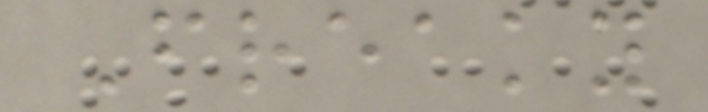Freaky
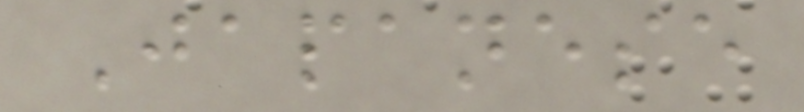Japanese
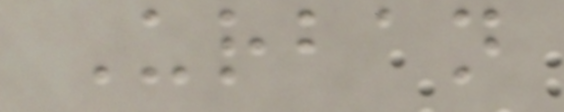Urban
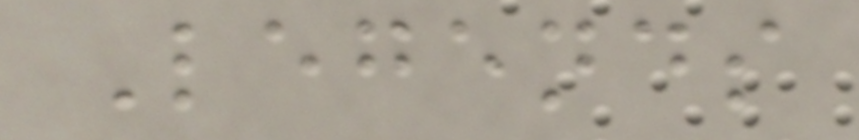Legends
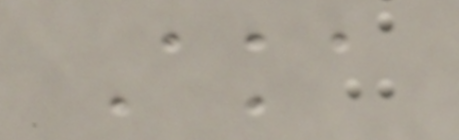Aka
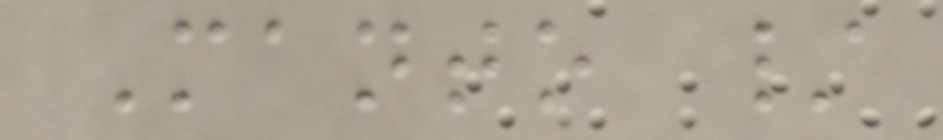Manto /
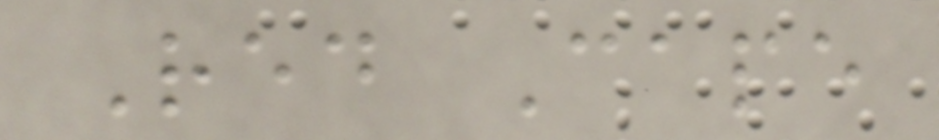Red Cape
